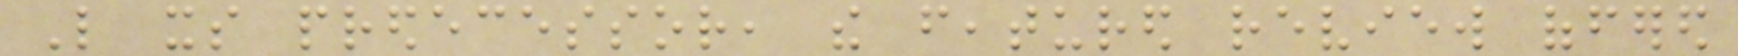Like its predecessor, the featured review offered
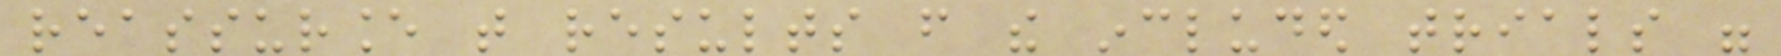reassurance that results from the included trials were
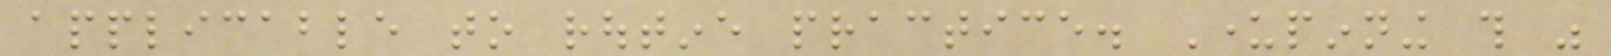applicable to routine practice. Underpinning this was
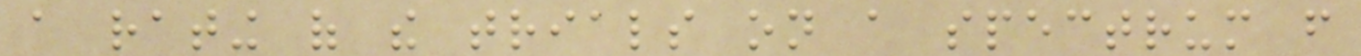a rating of the trials on a spectrum from
